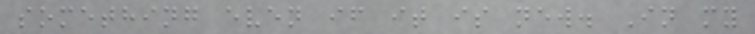something even if it is new. In my
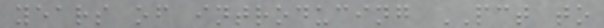years of introducing PCT to
